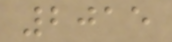2015
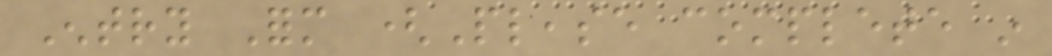Entry Form (Please complete in
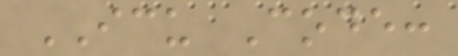ICU Code:
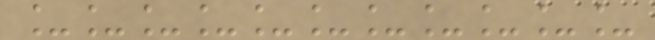___________
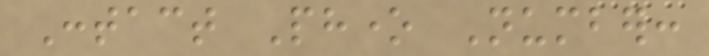Contact Phone Number:
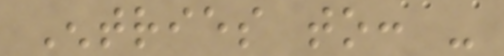Entries to: -
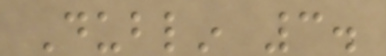Dublin 3.
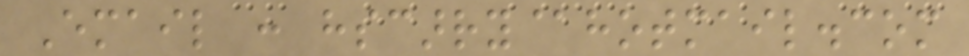Email : hscarry@hotmail.com
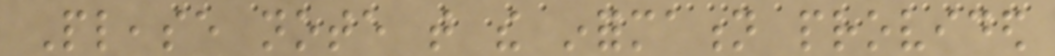Please note that the information provided
